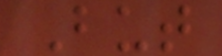But
